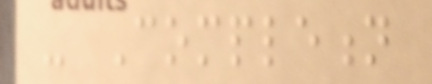- Completion
